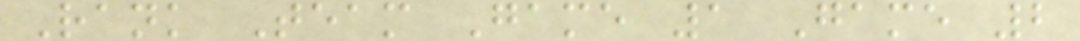Rank Team Game 1 Game 2
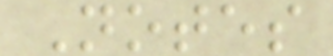Notes
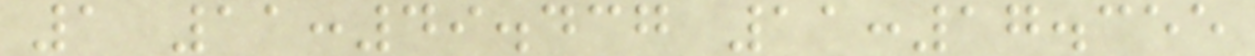1 11:49.437 11:17.355
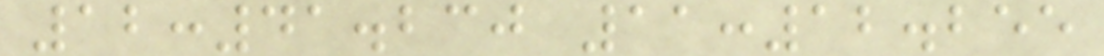12:41.230 11:12.255
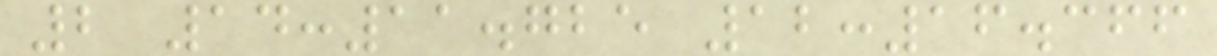2 14:11.725 12:16.366
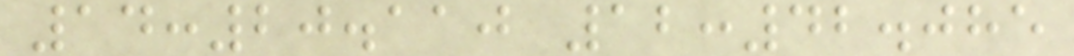14:20.110 12:42.085
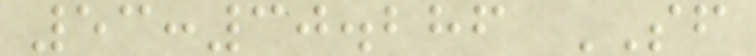53:30.286 SF
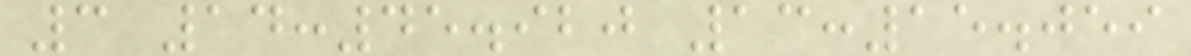3 14:45.920 13:15.059
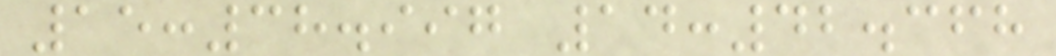15:38.997 14:42.368
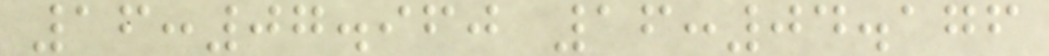16:07.960 16:04.176
